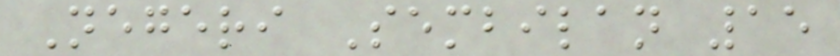Negeri Sembilan 15
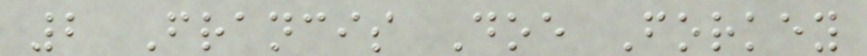2 Francis Doe Forkey
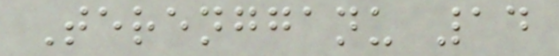Terengganu 14
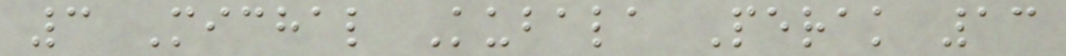3 Michal Kubala Perak 13
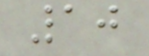10
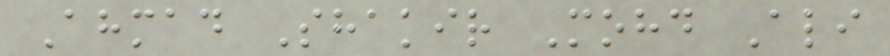Ahmad Shakir Mohd Ali
